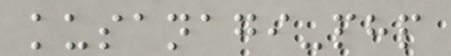kusanagi-php
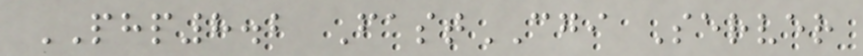PHP8.2 FastCGI Server
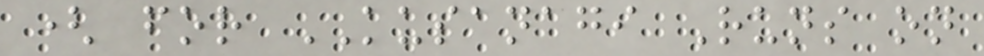( for KUSANAGI Runs on
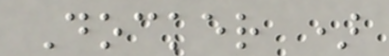Docker )
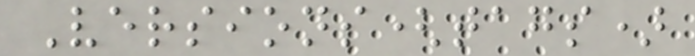Versions(tags)
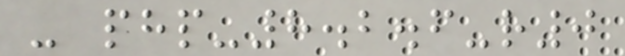- php-8.2.6-r0
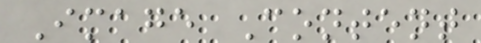Image Content
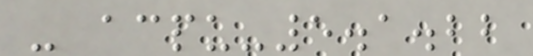- acpu-5.1.22
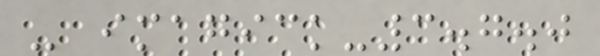- imagick-3.7.0
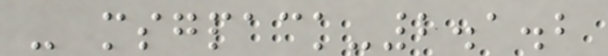- msgpack-2.1.2
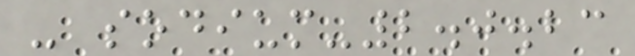- sodium-2.0.23
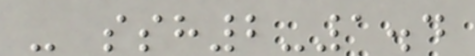- ssh2-1.4
